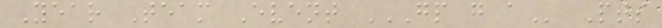Year Team Event GP G A Pts
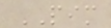PIM
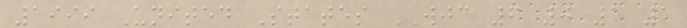1999 United States WJC 6 0 1 1
